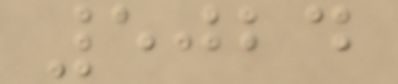5024
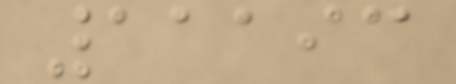11193
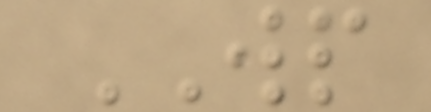WP
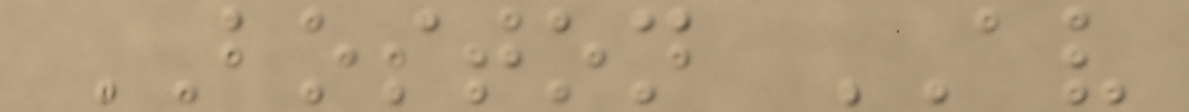BOSTON AV
